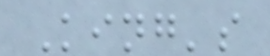King's
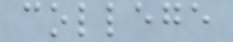college
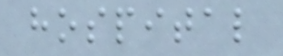hospital
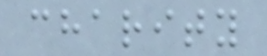charity
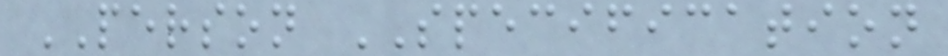PERSON SPECIFICATION
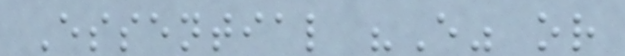Essential "E" or
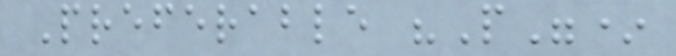Preferable "P"*
